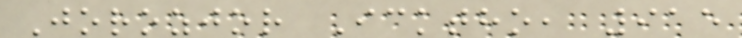Jorozjor Icktho, 915
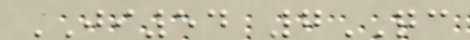JI54 7QC
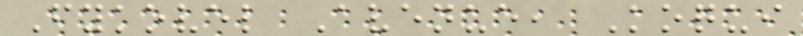Fykovel Avenue, Koqui
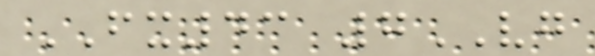FX43 7VG
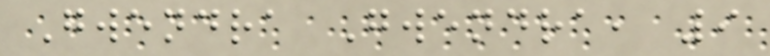Gwendra Gwendra, 9
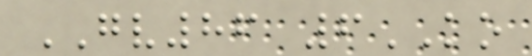GV86 6KO
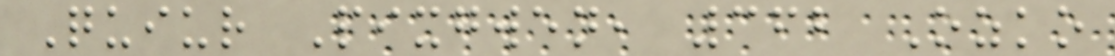Quiur Pixgwen, 362 Ozko
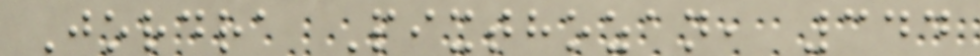Jordra Pixthozan, 344
